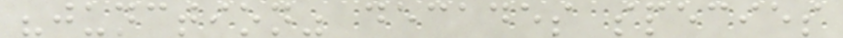"junction" decades species
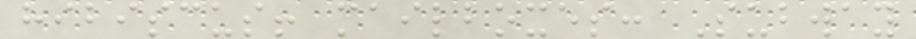hibiscus! mailboxes: Subway
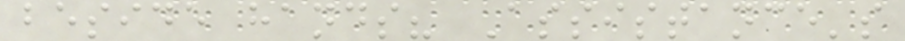beside hands? Assistance's
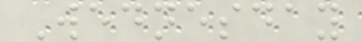Wednesday
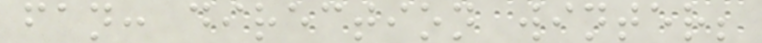fan: direction winter;
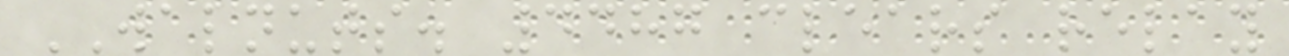WALNUTS. 4487 clears relay
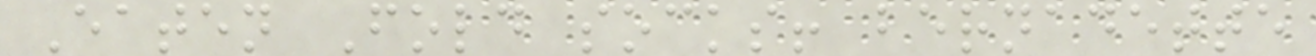Eaten Fold socks! bernadette
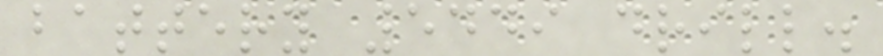battery 5449 drill.
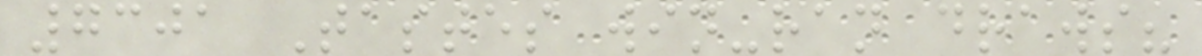7301 Tastes win-ran draws?
